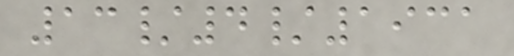13/4/1931
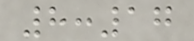8:17
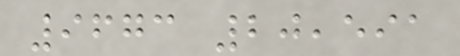9673 20,591
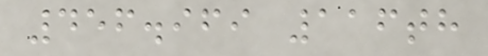456.969 116th
